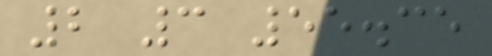2 3 55.35
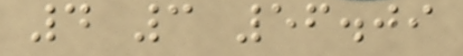4 3 56.09
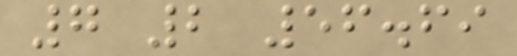7 2 56.69
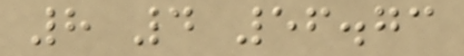8 4 56.73
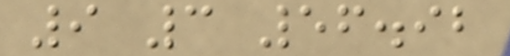9 3 56.92
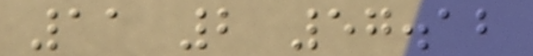11 2 57.12
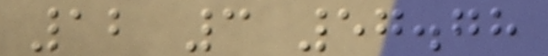12 3 57.78
